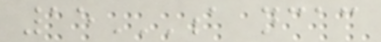15A NCAC
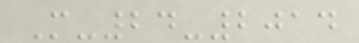M-24-2014
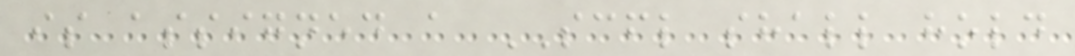is assigned a SCFL shall hold
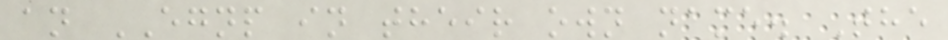an EGNP in their own name. The
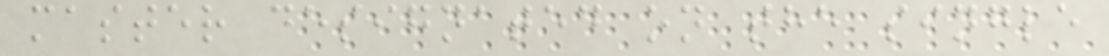master designated on the single
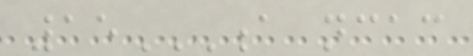15A NCAC
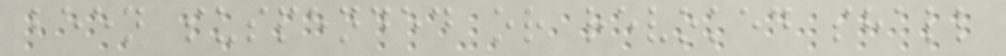been suspended or revoked shall
